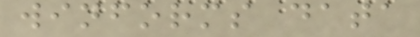winforms data
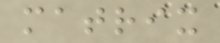matrix
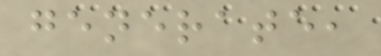generate,
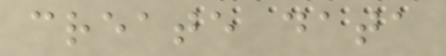create data
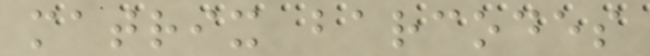matrix barcodes
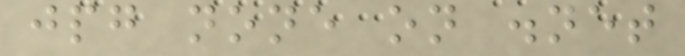jpg none on .net
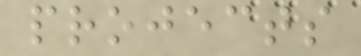projects
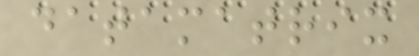datamatrix
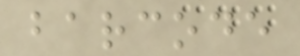barcode
